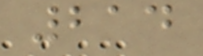214
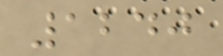1240
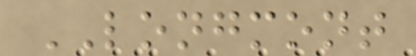LONGMONT
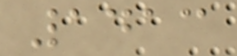1413
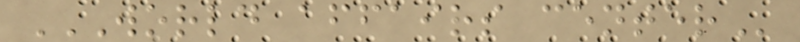WORLD AFFAIRS CENTER
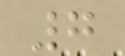7
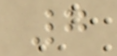7
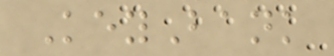KeyBank
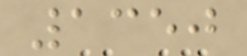1350
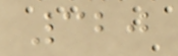320
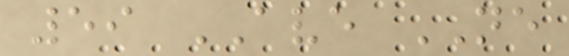59 AVE NE
